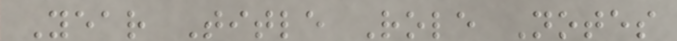Year Title Role Notes
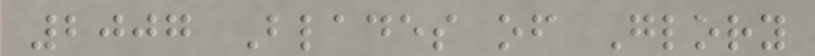2007 Blades of Glory
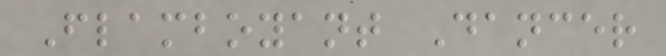Flamboyant Dancer
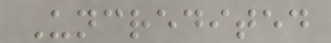Uncredited
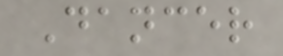Dancer
